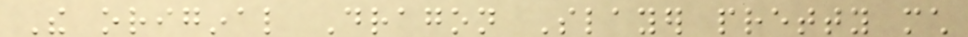The original Dragon Slayer pretty much
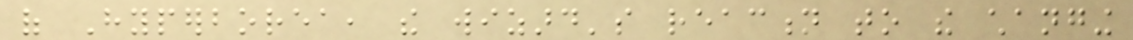of Hyperborea, the wizard's reaction to the changing
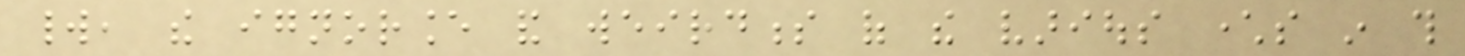world, the ignorance and weirdness of the various characters in this
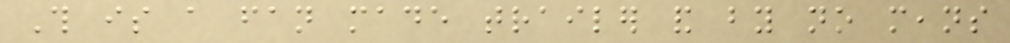This is a fan made trailer and by no means
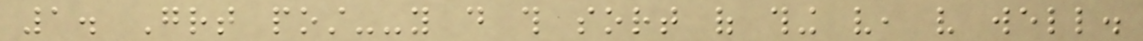1. Great post--you do this sort of thing very, very well.
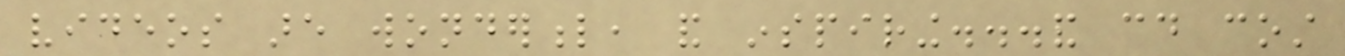videos are wonderful, and inspiring...and could cost
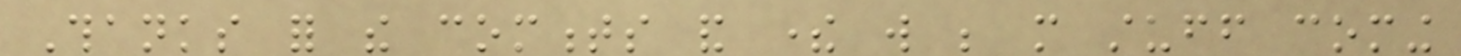Thanks for the comments and there will be more stuff coming
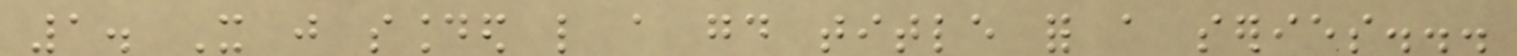1. It just sounded like a good title for a series...
